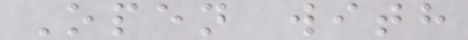Open with
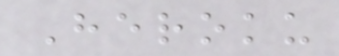Heroku
